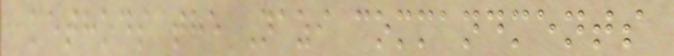methods the Nazi commandments
